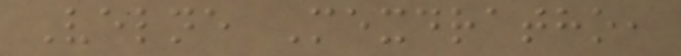Velne Mexdratho,
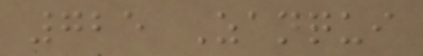725 Zanqui
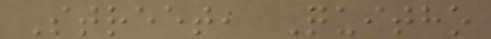Street, Quitho
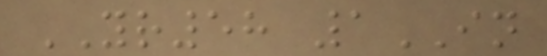YR58 1IN
